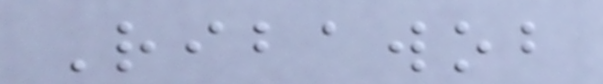Ribawob
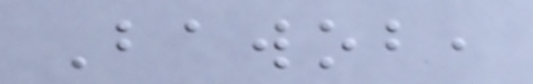Bawob,
